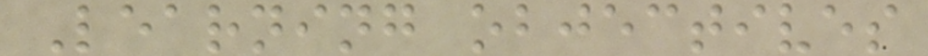Learning objectives
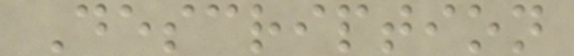Description
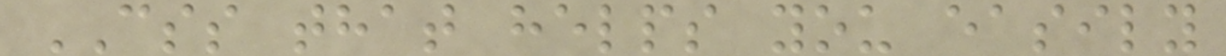CSS that helps you easily
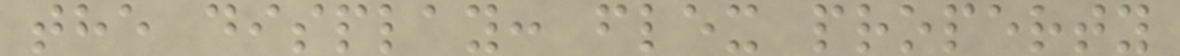the display: flex property
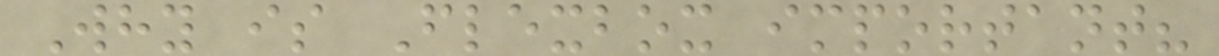Why is Flexbox important?
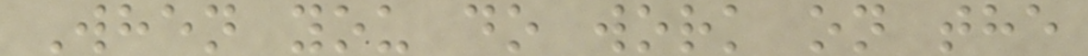When you do work on the
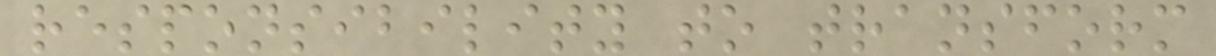responsibility to transform
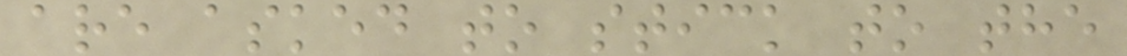are asked to stick to the
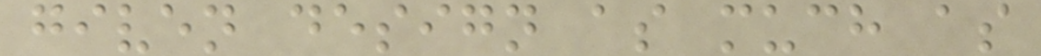given design as much as
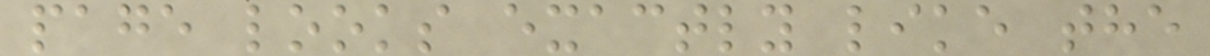page looks exactly like the
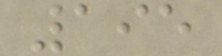195
